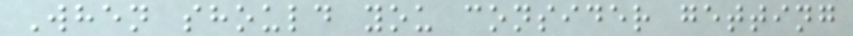When should you consider getting
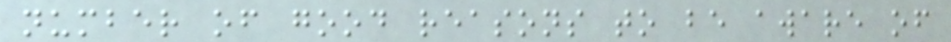number of good reasons to be aware of
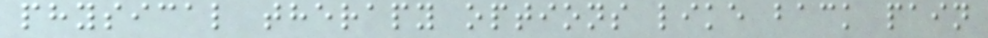physical therapy options like back pain
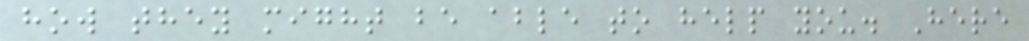how they might be able to help you. Here
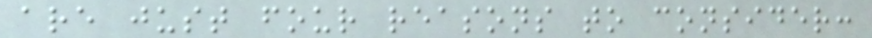are just four reasons to consider:
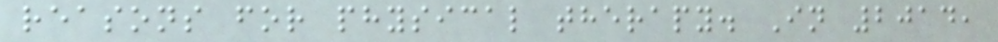reasons for physical therapy. In 2014,
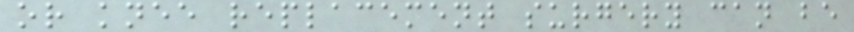or knee replacement surgery can be
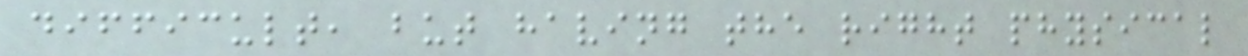difficult, but having the right physical
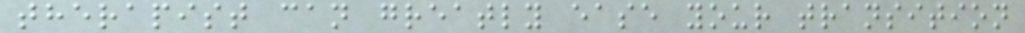therapist can greatly ease your transition
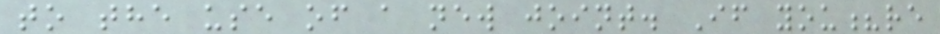to the use of a new joint. If you?re
